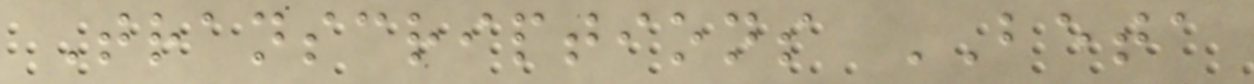Transcriptions BETA
